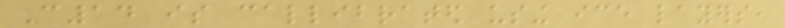C14 is callibrated using ice layers,
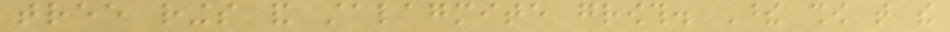tree rings and stalagmite growth. These show that the
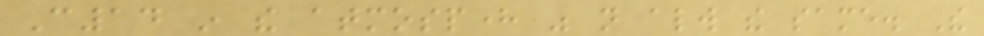C14 in the atmosphere was not always the same. The
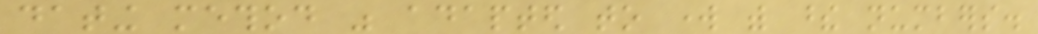dating method was adapted to work with these numbers.
